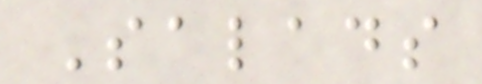Salads
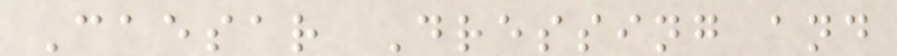Caesar Dressing and
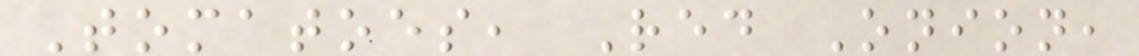Tomatoes, Red Onion,
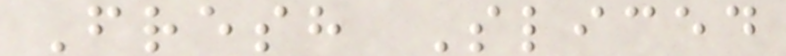Fresh Sliced
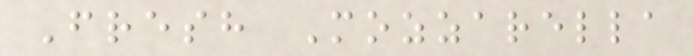Fresh Mozzarella
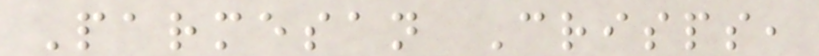Parmesan Crisps,
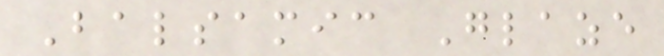Balsamic Glaze
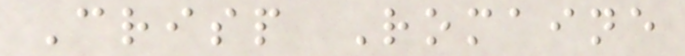Crisp Romaine
